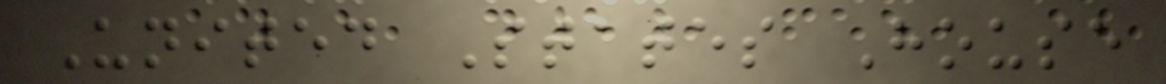United States House
